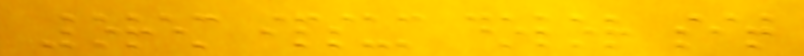Lorem ipsum dolor sit
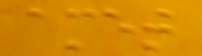amet
